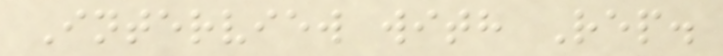Interview with Rep.
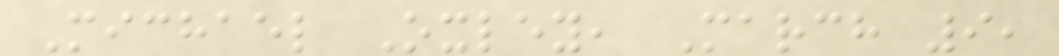Michael Oxley, March 9,
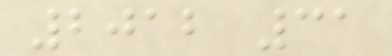2012 31
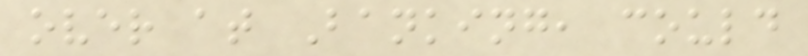over at Banking, could
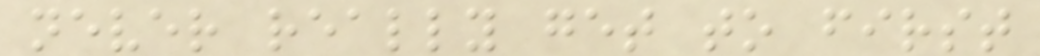never really get to first
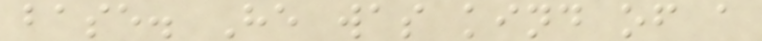base. He was kind of a
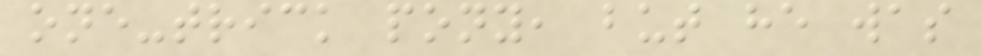one-trick pony, but he was
